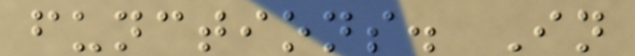functions. In
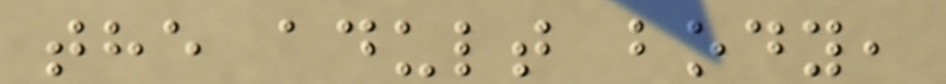the adult body,
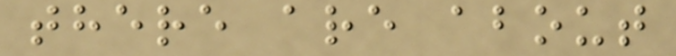there are about
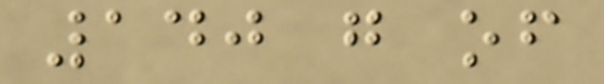140 g of
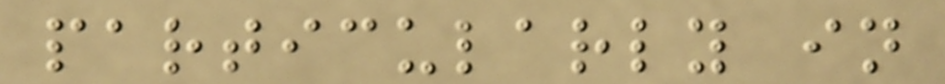particularly in
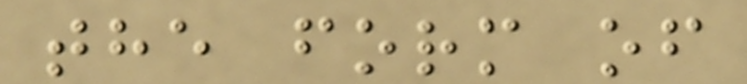the form of
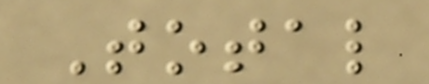Total
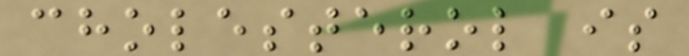cholesterol is
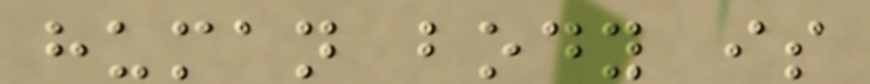human body is
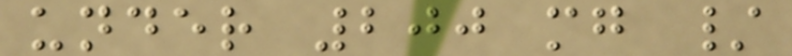under 200 mg /
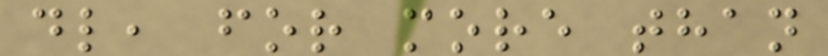dl, for more than
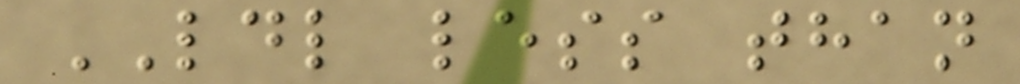LDL less than
